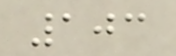103
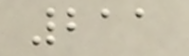211
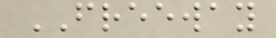FREEWAY
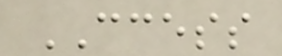CCESS
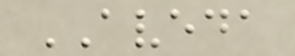AVEDA
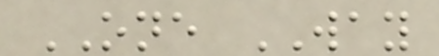ONE WAY
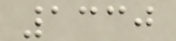1330
